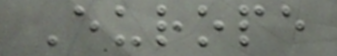Europe
